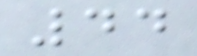44
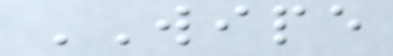WIPE
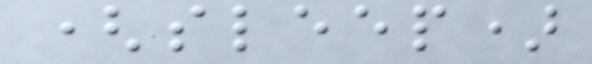(sleep)
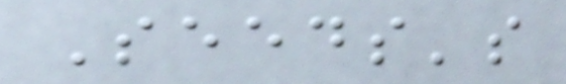Seeds's
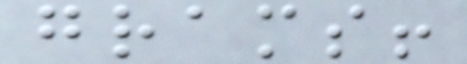grams!
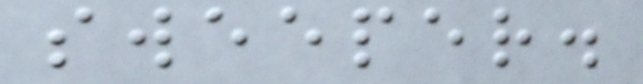sweeper.
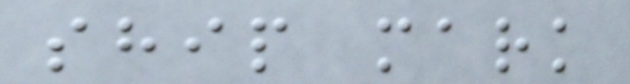ship mark
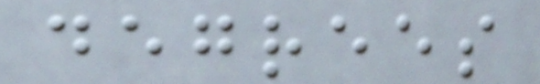degrees
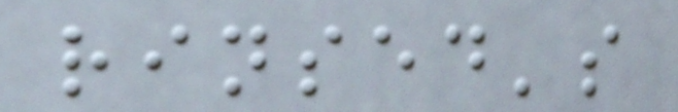rinsed's
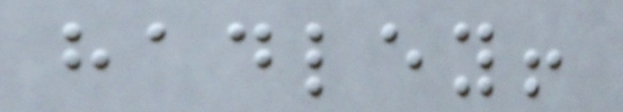hadley!
